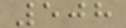508
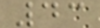43
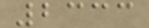2333
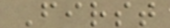First
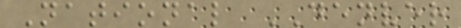National DENVER
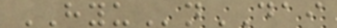HYUnDAI
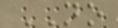NO
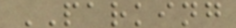PARKING
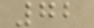72
